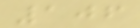106
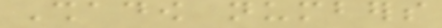Shadow numbers
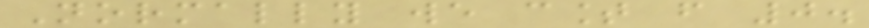Normally we count from 0.
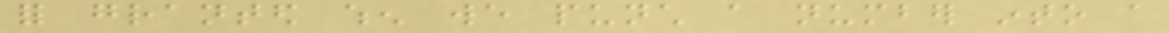for granted when we punch a number into a
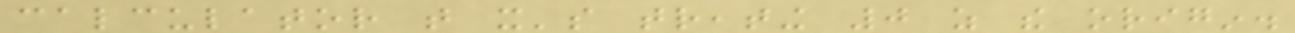calculator that it's treating 0 as the origin.
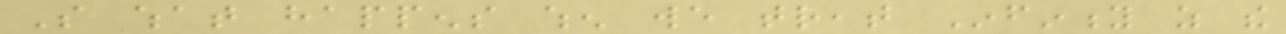So what happens when we treat Infinity as the
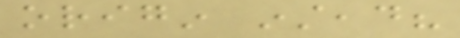origin instead?
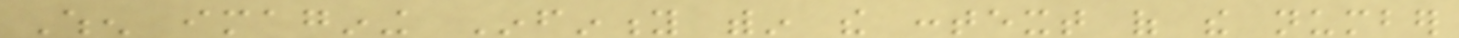When imagining Infinity within the context of the number
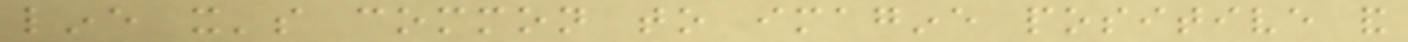line it's common to imagine positive and
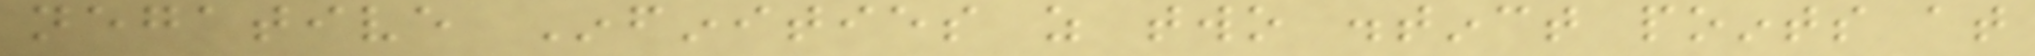negative Infinities as two distinct points at
